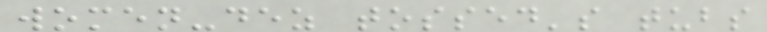women-dez tossed's tubs
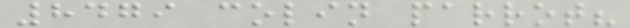8479 colin parrot?
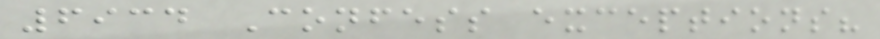6934 Confess exceptions?
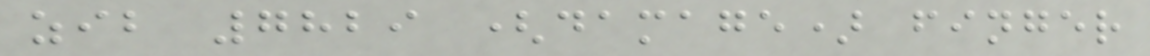zib 7829 (damage) finger
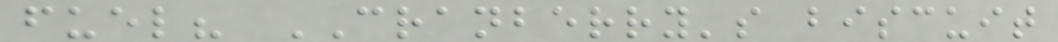fuel? CRANBERRY's biscuit
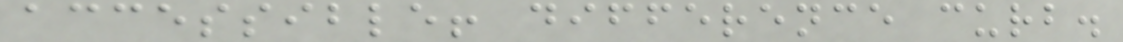accessible! difference curb.
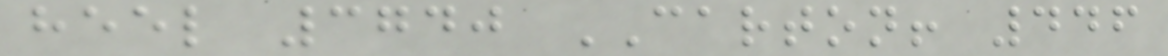heel 3740 CARTON! 446
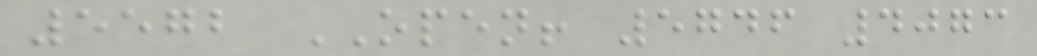5572 OPEN! 5746 4073
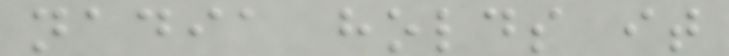nadia holds it
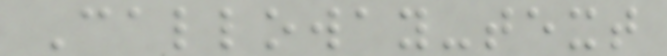Calloway-text
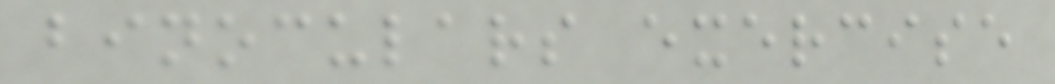binoculars exercise
